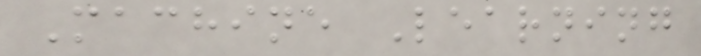Machine Learning
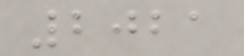2021
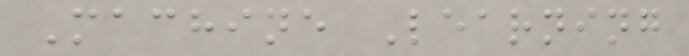Machine Learning
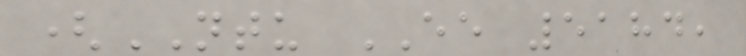(NTU EE 5184,
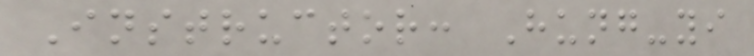Instructor: Hung-yi
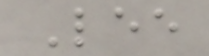Lee
